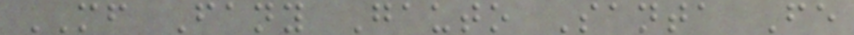MF Fany Gauto Santa Fe
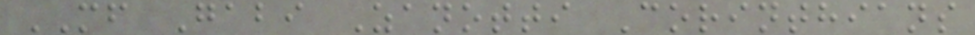MF Gabi Zanotti Corinthians
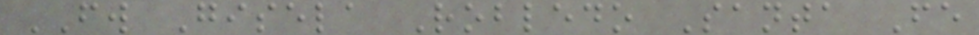FW Gisela Robledo Santa Fe
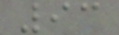93
